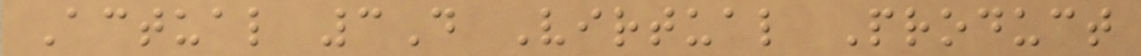Actual 3D Virtual Product
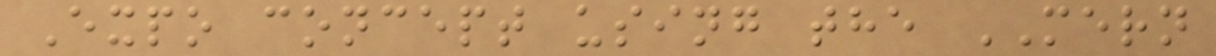Expo concept using the MERN
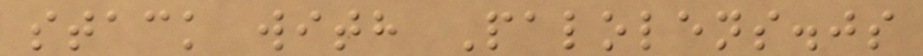stack with Palolens.js
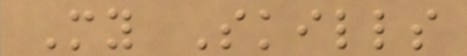My Skills
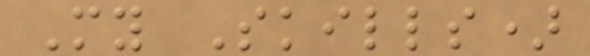My Skills)
